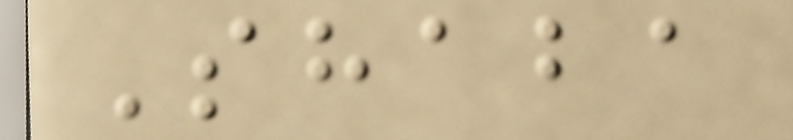Shaba
